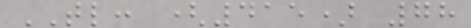TL: (415) 78
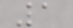1
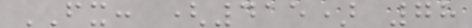FX: (415) 78
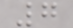7
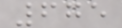675
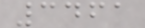3461
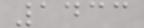1433
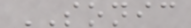SONIC
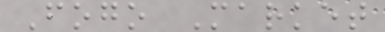Fogo Market
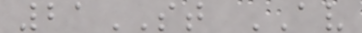21ST AV
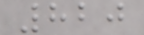820
